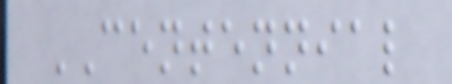CENTENNIAL
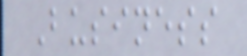Business
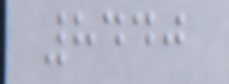8440
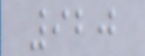920
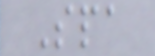Spa
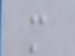m
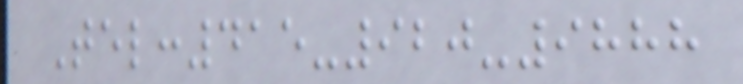Tel:415-920-9888
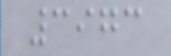3973
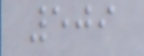509
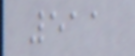511
